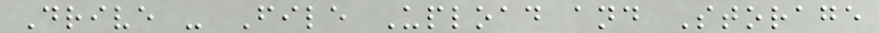Drive - File Upload and Storage
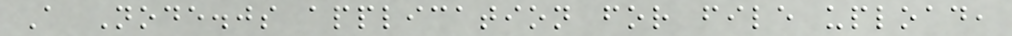A Node.js application for file upload,
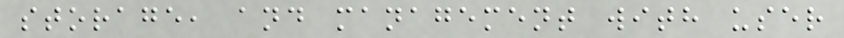storage, and management with user
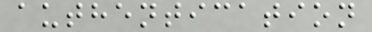authentication
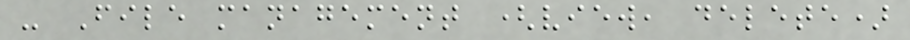- File management (view, delete)
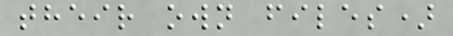their own files)
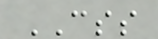CSS
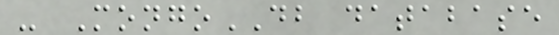- MongoDB database
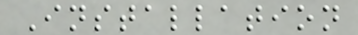Installation
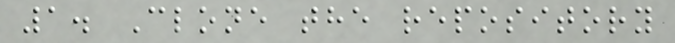1. Clone the repository
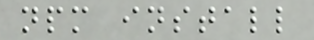npm install
